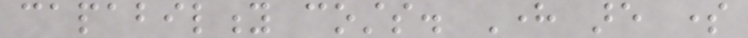capability costs. Here are some
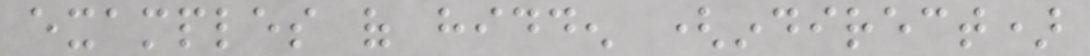examples of hidden (indirect)
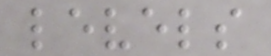levels
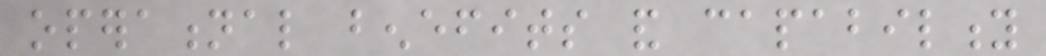operational benefits and capability
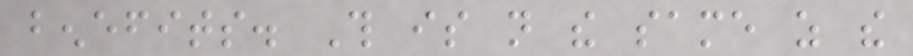benefits. This is not the same as the
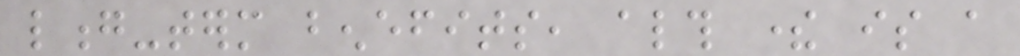long-term benefits, although there is a
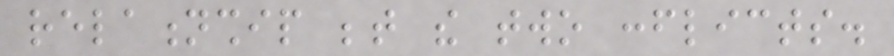relationship between the two conflicts.
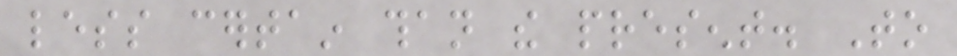less certain than the present. To
